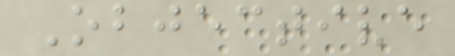Objective
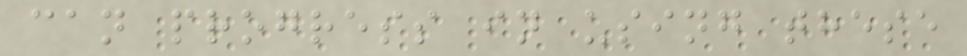can progress in using these
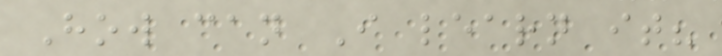How can I learn it?
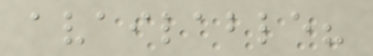available?
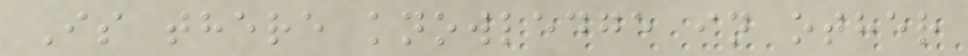Is there knowledge in other
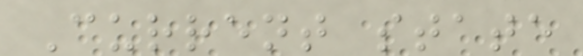Current state
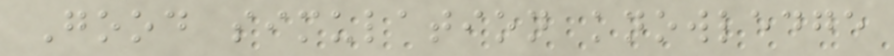Good simulation knowledge
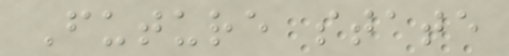Future state
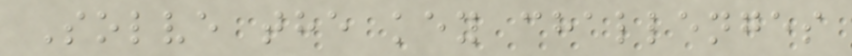Solve the key challenges
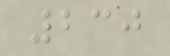230
